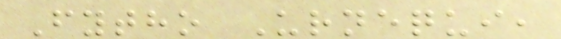Fytho Urnequi,
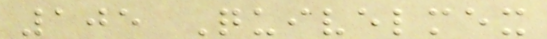105 Quivelmex
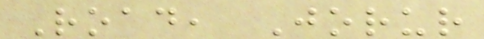Road, Jorur
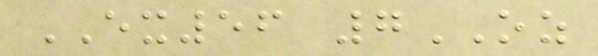EX56 7OZ
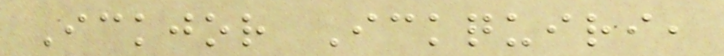Ickjor Ickquiri,
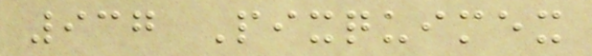937 Pixquimex
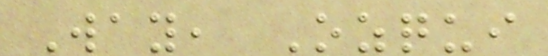Way, Ozqui
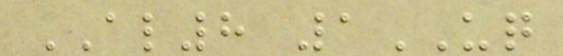AL8 1UQ
